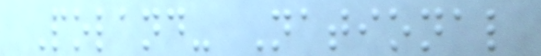Poland- National
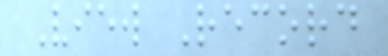View Record
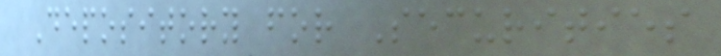Depository for Securities
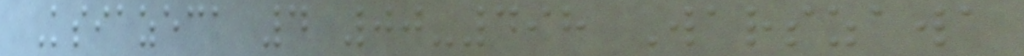Ksiazeca 4 00-498 Warszawa
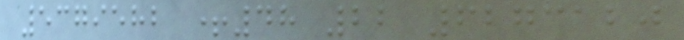5379582 +48 22 6273120
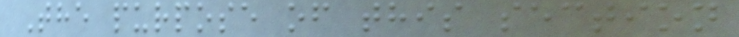The purpose of this section
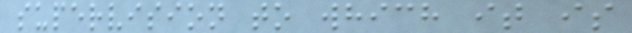supervision to which it is
